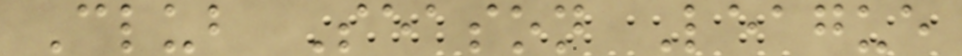Club Season League
